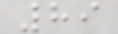89
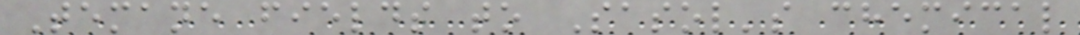Temane fields to Sasol's chemical
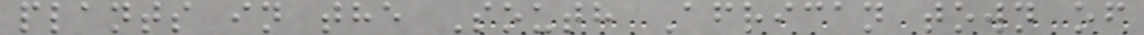plants in the South African town of
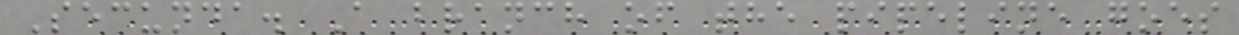Secunda. A branch of the pipeline goes
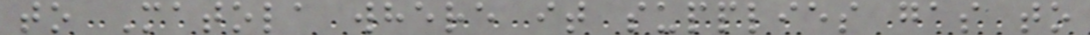to Matola where it supplies gas to
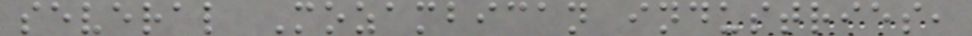several Mozambican industries,
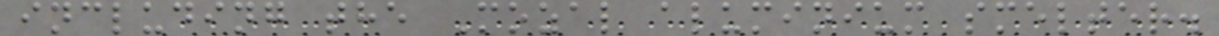including the Mozal aluminium smelter.
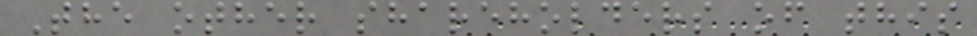The other shareholders of this
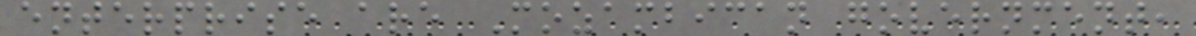enterprise are Mozambican government,
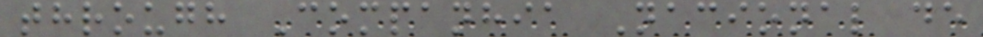through Companhia Nacional de
